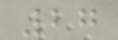27
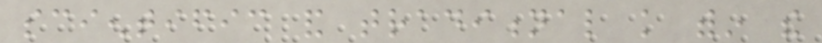scientific and traditional knowledge within the
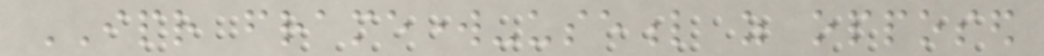IPR framework-useful as opposed
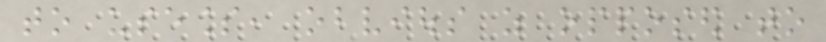to useless, obvious as opposed to
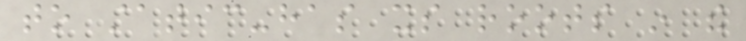to static-has its roots in the
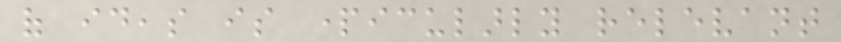of ideas is particularly relevant
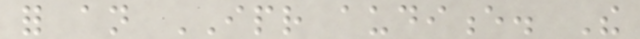for an IPR audience. The
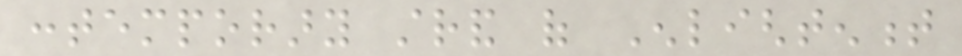contemporary strand of Enlightenment
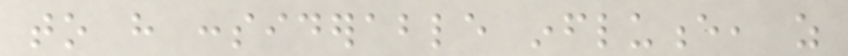to have considerable influence, as
